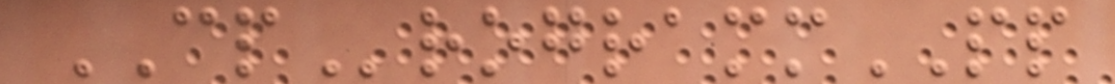CProgrammPP
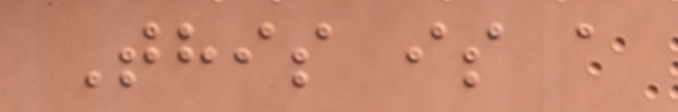This is a
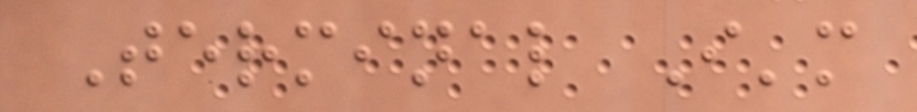Terminal I'm
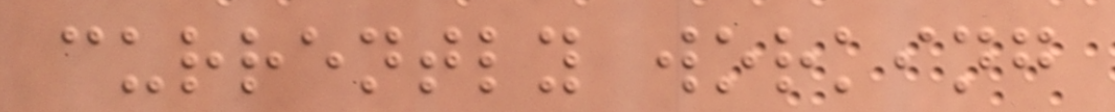currently working
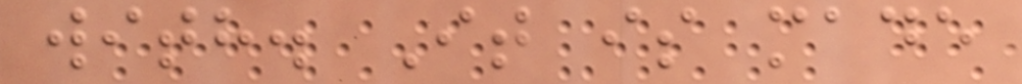with. It is made
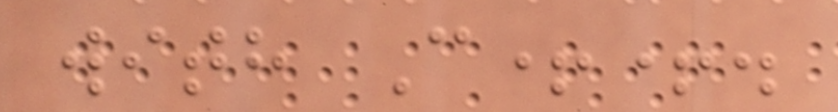with C++.
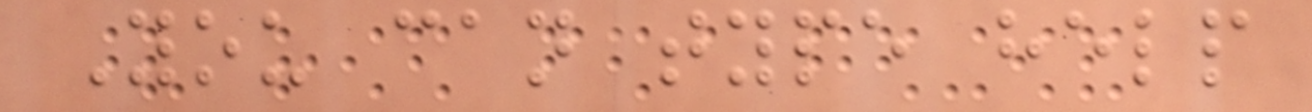You can type help
